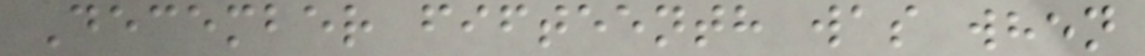December fifteenth was when
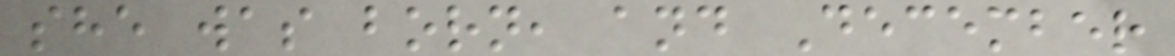she was born, and December
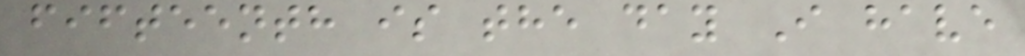fifteenth is the day I have
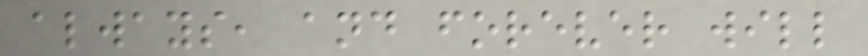always, and forever will
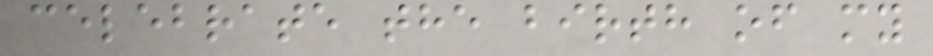celebrate the birth of my
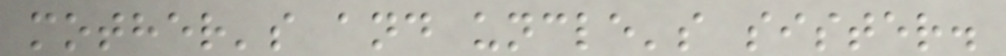mother's and uncle's sister.
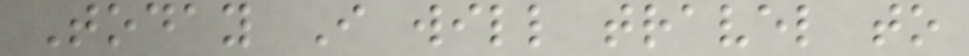Today I will travel to
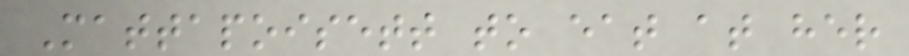Mattapoisett to eat at her
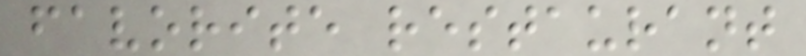favorite restaurant
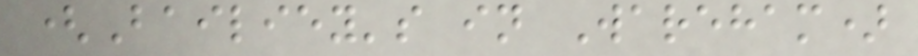(Bailiey's in Wareham)
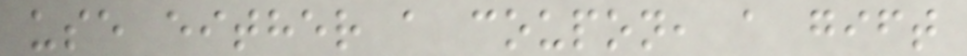use either a coupon, a gift
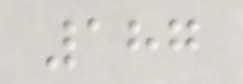187
